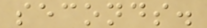seconds.
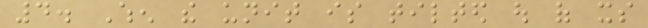4. When the unit is tilted out of its
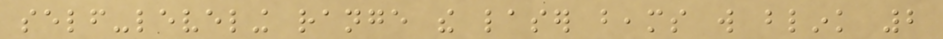self-leveling range the laser beams will blink 2
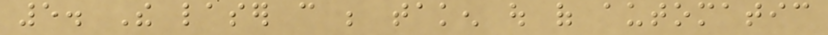5. The laser can be taken out of automatic
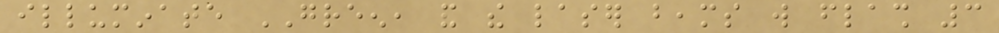illuminate GREEN, and the laser beams will flash 3
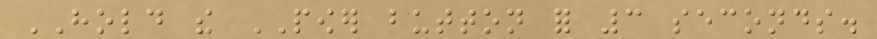HOLD the POWER button for 3 seconds.
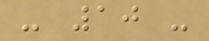- 10 -
